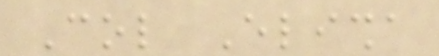Col Elisha
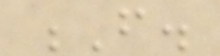F.
